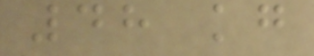48 kg
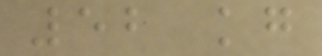52 kg
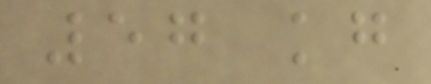57 kg
